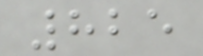825
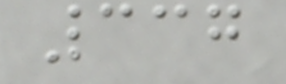337
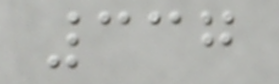337
